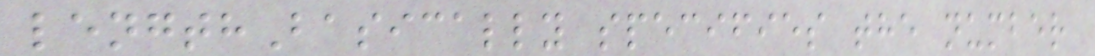lengthBasically specifies the number
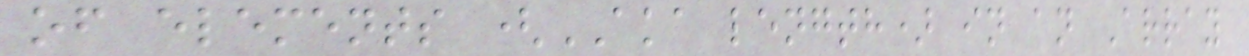of elements (AKA length) in an Array
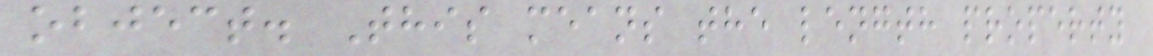object. This means the length property
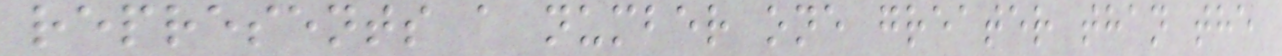represents a number one greater than the
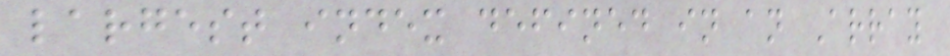largest index defined in an Array
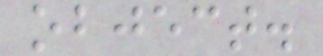object.
